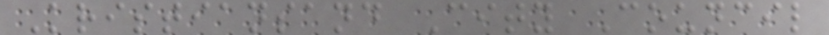Kristiansand City Council
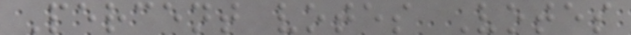Percent votes Votes
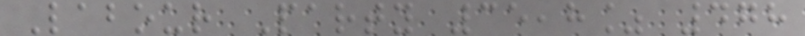Labour Party 35,8% 478
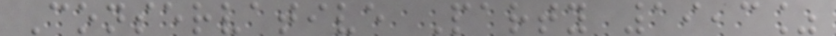Conservative Party 19,3%
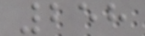258
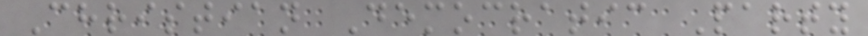Christian Democratic Party
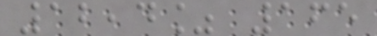12,4% 165
